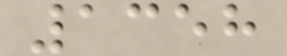1358
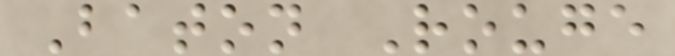Baton Rouge
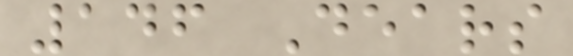146 Dears
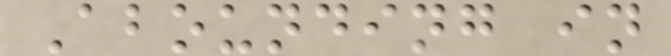Abounding in
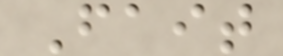Fait
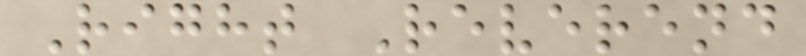Right Reverend
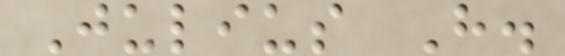Julius H.
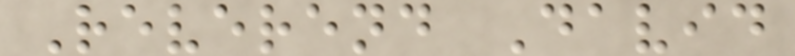Reverend David
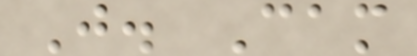J. Cam
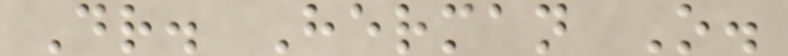Dr. Herman O.
